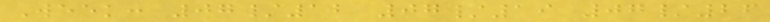Week: 07/12 07/19 07/26
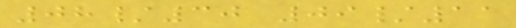08/30 09/11
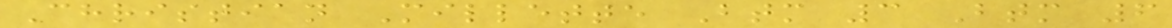Christian Millette Btm 3 Btm 6
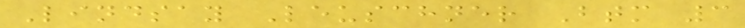Lindsay Leuschner Btm 3
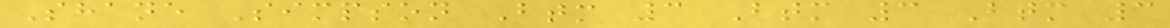Shane Simpson Btm 3 Btm 3 Btm 3
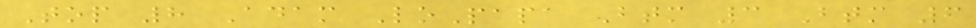Top 8 Adam LoPapa Btm 3 Btm 6
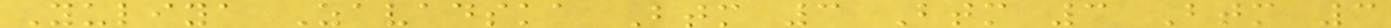Yuliya Zavadska Btm 3 Btm 3 Btm 3
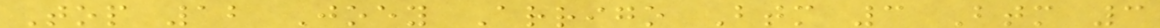Top 12 Joey Arrigo Btm 3 Btm 3
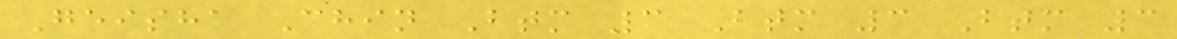Geisha Chin Btm 3 Btm 3 Btm 3
